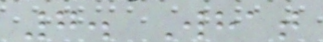7. What
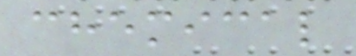chemical
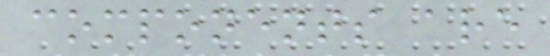components are
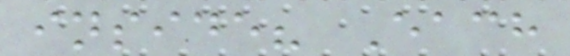inside? Each
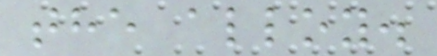the alloy.
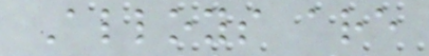Alloys are
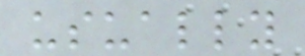usually
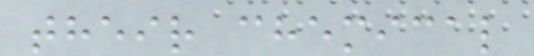their chemical
